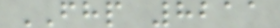FHP 8211
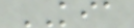KIA
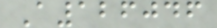A126046
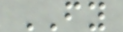FY
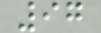97
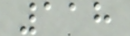118
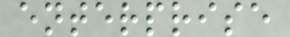enterprise
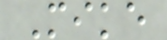Mike
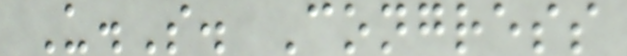U.S. Congress
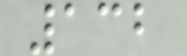132
